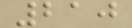210
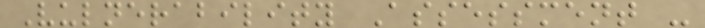Vulnerability Assessment -
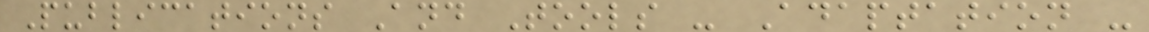Publications And Tools - Adaptation -
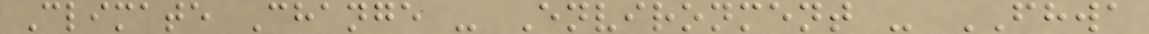Climate Change - Environment - FHWA
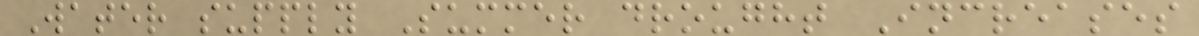Water supply Summer drought Increases
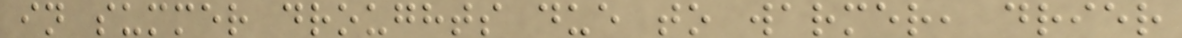in summer droughts due to warmer, drier
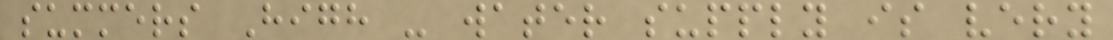summers High - water supply is very
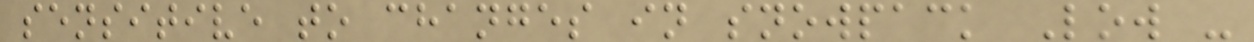sensitive to changes in snowpack Low -
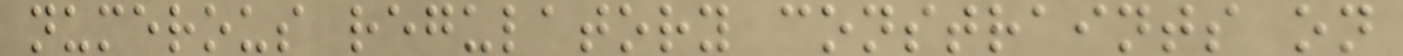numerous regulatory constraints on
